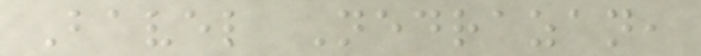Bavel Nedrazan,
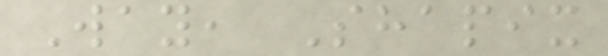Way, Shapix
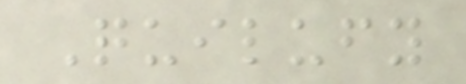Quilufy
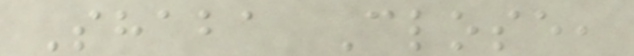Shaba Close,
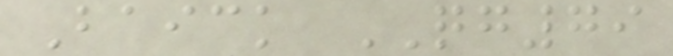Baick QG79
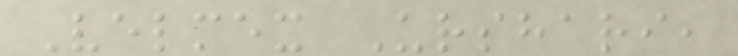Velmex Urshari,
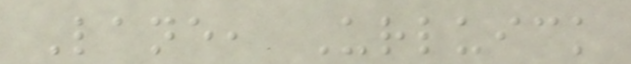Lane, Urluick
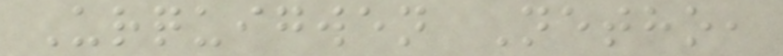Urquigwen Netho,
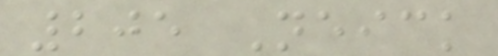205 Neick
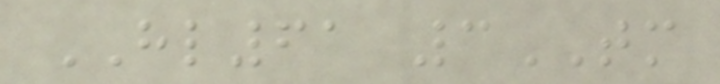HL61 3TM
